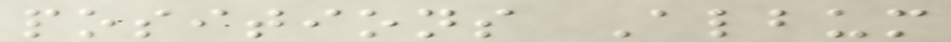positions Album
